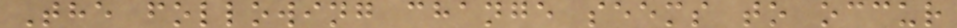The following change seems to occur
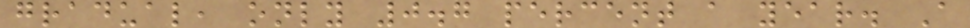gradual, only 0.7 percent a year. A
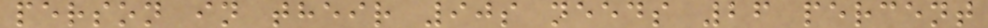person in their 90s needs 26 percent
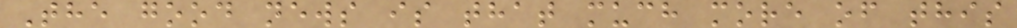The good news is that much more of this
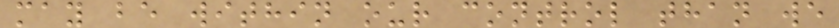may be within our control than we
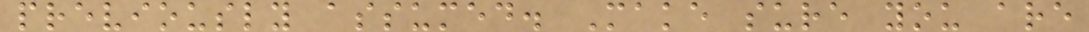previously assumed. Make sure you are
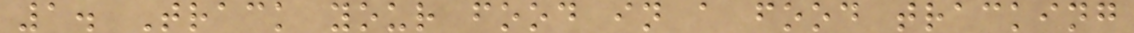1. Track your food in a food tracking
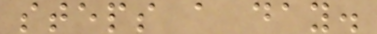steps a day.
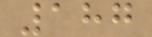187
